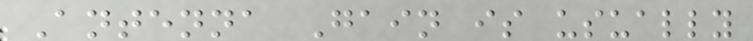Antenna Gain is usually
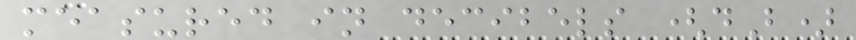measured in decibels (dB)
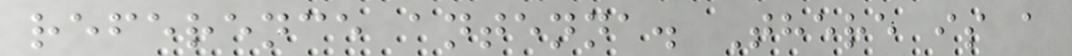reference antenna. There is a
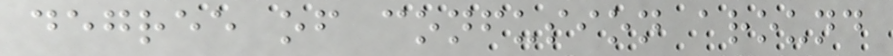degree of confusion around
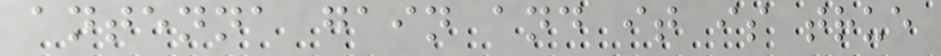antenna gain and it is true
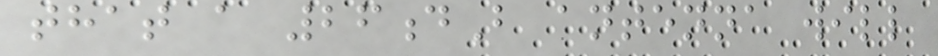that a 26dB antenna will
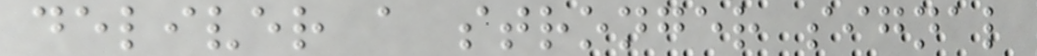deliver a stronger signal
